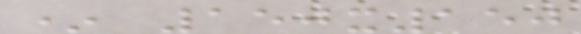* 150x150
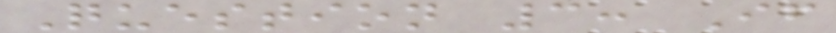Question 3: If
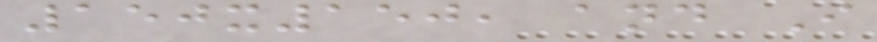150x150, and I
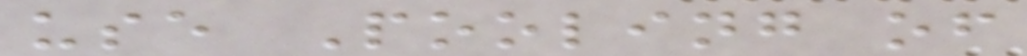use Pooling of
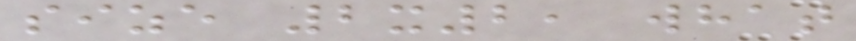size 2x2, what
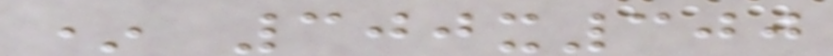* 300x300
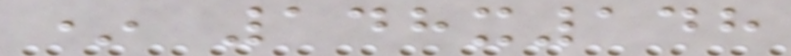* 148x148
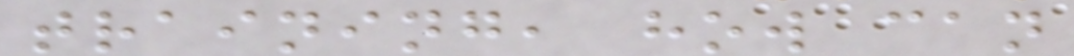training, how can
